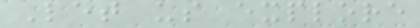Let us explore
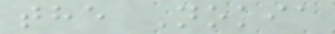the Nokia
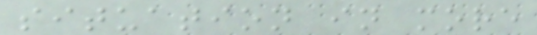situation in more
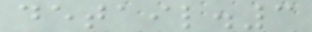detail.3
